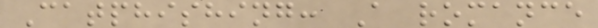Catphishing: A romance
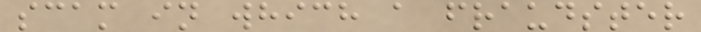scam in which a fraudster
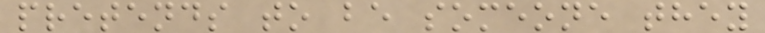pretends to be someone they
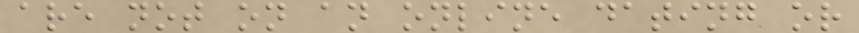are not on an online dating or
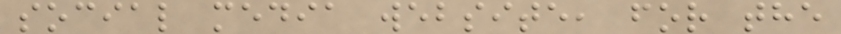social media website, for the
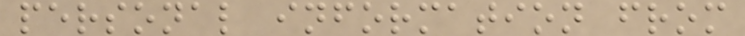personal information from
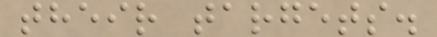their targets.
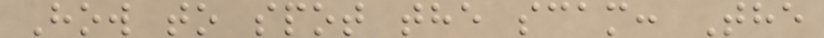How to spot the scam: The
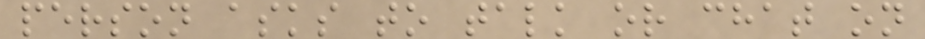person asks to talk or chat on
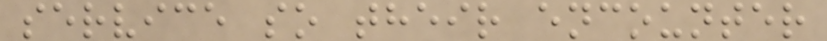service so their encounter
